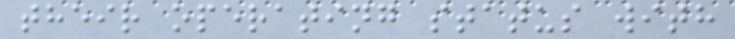their operating status with
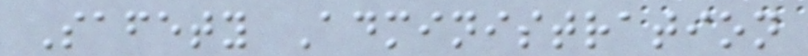Safety Administration
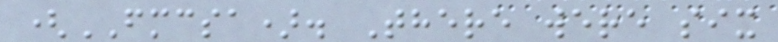(FMCSA). There were six
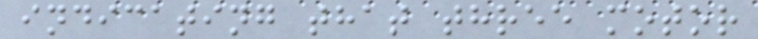indicating that three motor
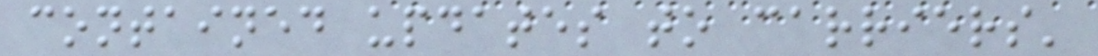contained updates to carriers'
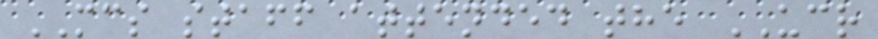MCS staff attended the UCR
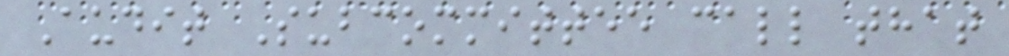Audit Subcommittee call that
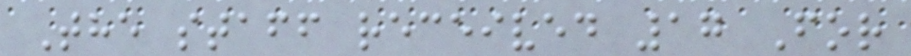The staff received 17 For
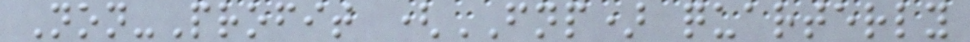Non-Profit (FNP) quarterly
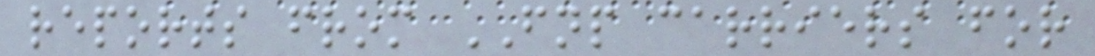reports from FNP carriers for
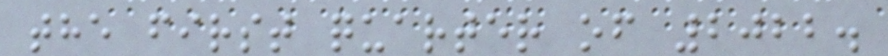the first quarter of 2022.
